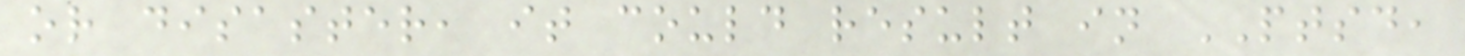or disaster, it could result in PTSD,
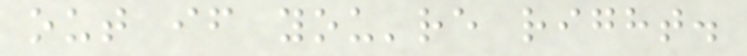out if you're right.
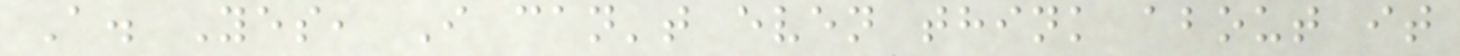A. Yes, I can't even think about it
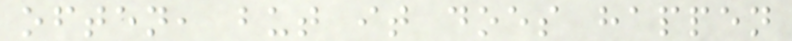often, but it does happen
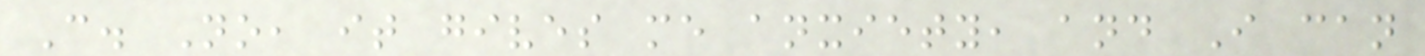C. No, it gives me anxiety, and I can
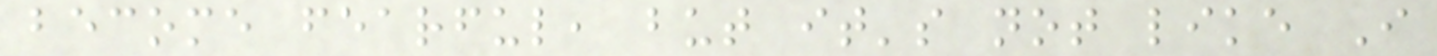become fearful, but it's not like I
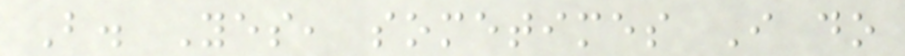B. Yes, sometimes I do
